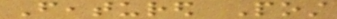Featured Post
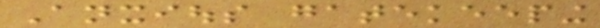Anxious gatekeeping
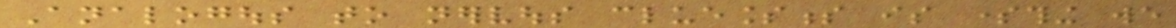Analogous to nervous cluelessness is something we
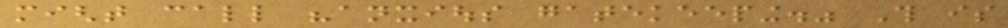might call "anxious gatekeeping." This is
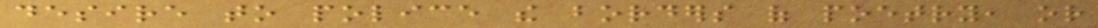desire to police the borders of poetry, or
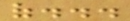of...
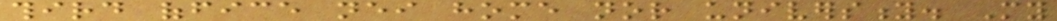third office neither home nor university. My
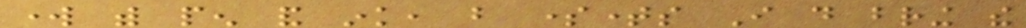work with pen and ink, but sometimes I do bring the
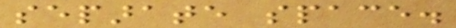separate space.
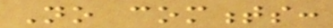No comments:
